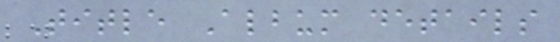Title Album details
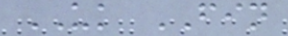UK FIN
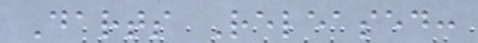Darts Released:
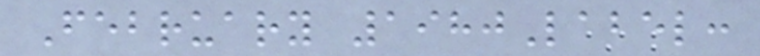February 1980Label:
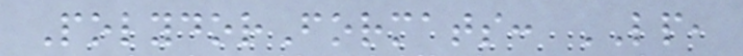PolydorFormats: LP,
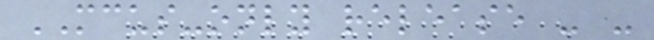MCUS-only release - -
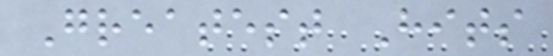Greatest Hits
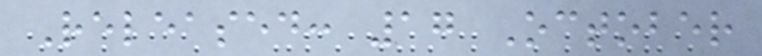Released: 17 October
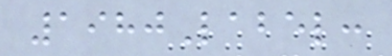1980Label:
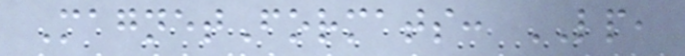MagnetFormats: LP,
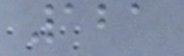121
